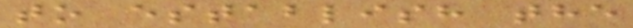to establish the
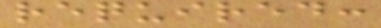required:
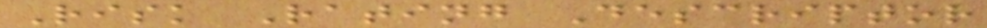Risk Rating Descriptor
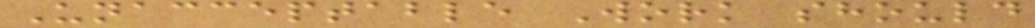Unacceptable Work should
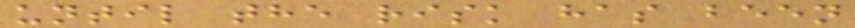until the risk has been
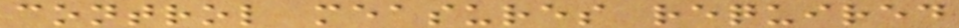control measures required
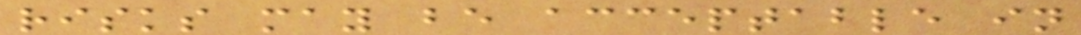risks may be acceptable in
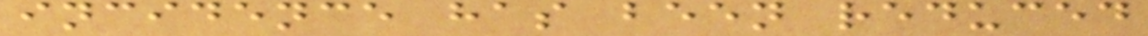incidence has been reduced
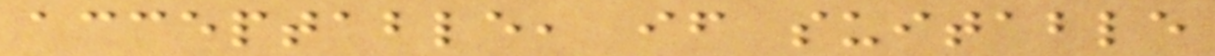acceptable, if suitable
